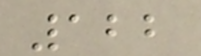122
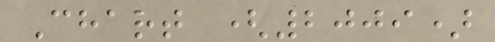Chart (2009)
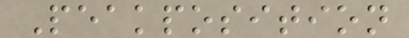Peakposition
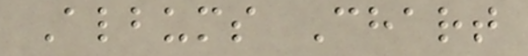Albums Chart
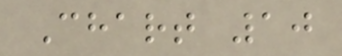Chart 10
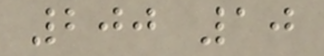200 10
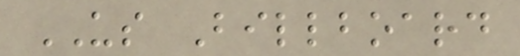US Billboard
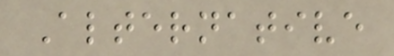Alternative
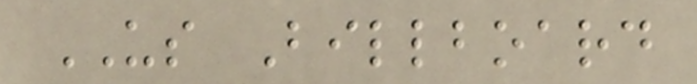US Billboard
